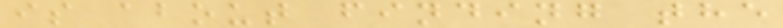is about finding the
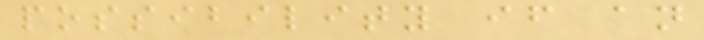possibility if an
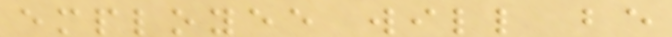employee will be
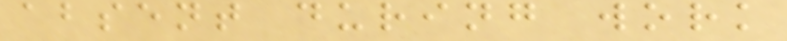absent during work
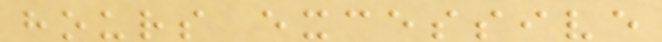hours excessive
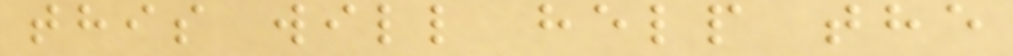this will help the
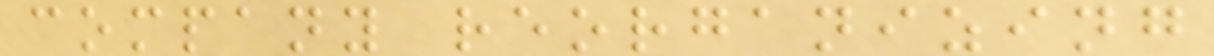company reorganizing
